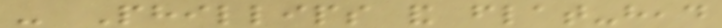- Phillips and flat-head
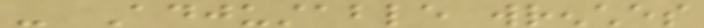- Adjustable wrenches
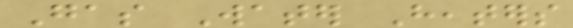Gas Water Heaters
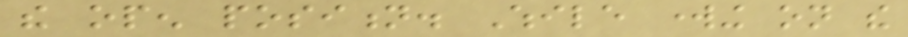the open position. While working on the
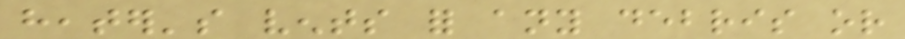heater's vents for any debris or
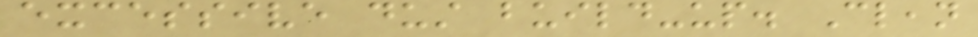excessive dust build-up. Clean
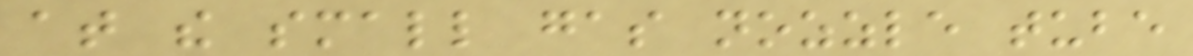at the small gas nozzle tube
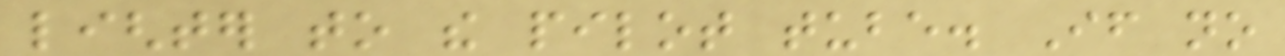lighter to the pilot tube. If no
